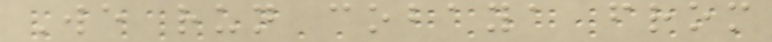We run cobaya from
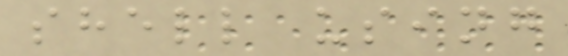shell using
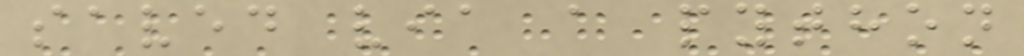saved via a python
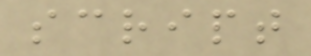script
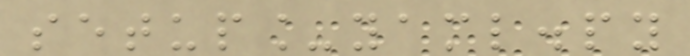setup_yaml.py
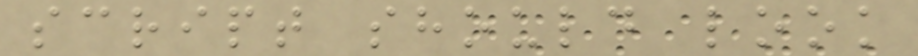script should look
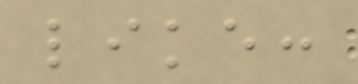like:
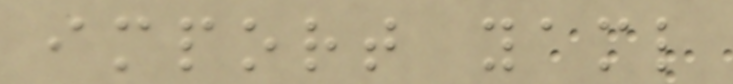import yaml
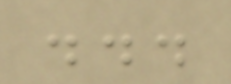...
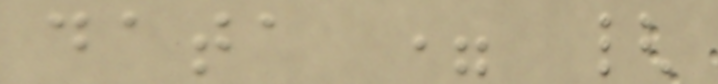data = {
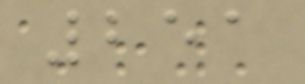251
